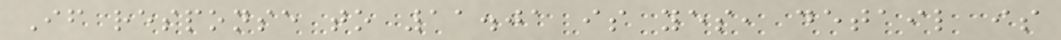If response to 11.01 is yes, detail is
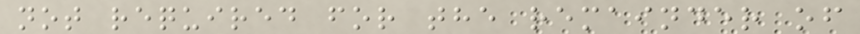not required for the remainder of
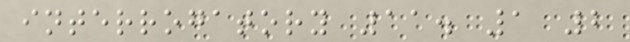interrogatory 11. 1 2
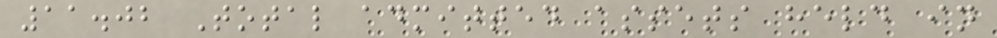11.02 Total admitted assets held in
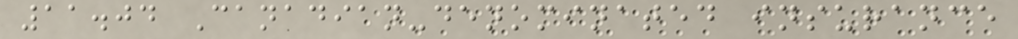11.04 Canadian-denominated insurance
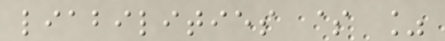liabilities $ %
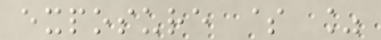exposure $ %
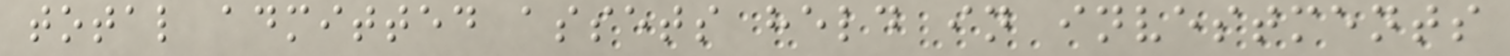total admitted assets held in investments
